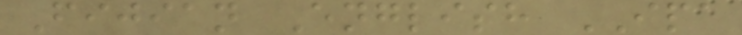Fijian English IPA
